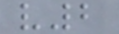v2
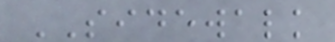SIDEWALK
